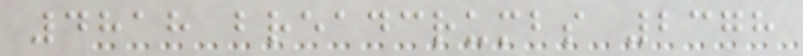4818 breadcrumbs 2378
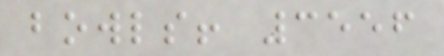bowls! 3556
